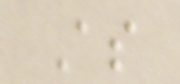As
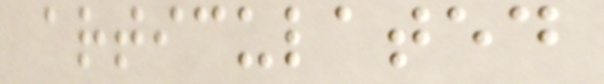articulated
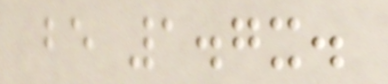be 1.7x.
